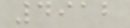4912
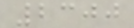2300
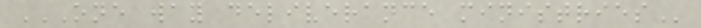ONE WAY DELIVERANCE MINISTRIES
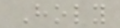Holy
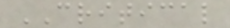CRITICAL
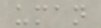uman
